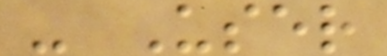- User
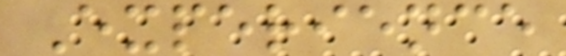Experience
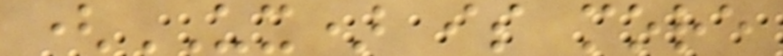(UX) is more
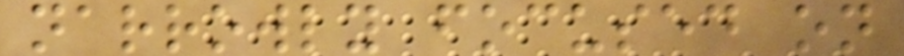narrowly focused on
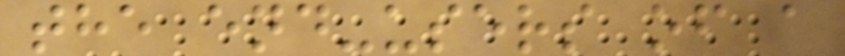the end-users of a
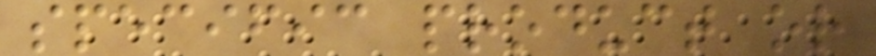specific product or
